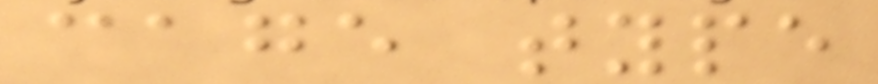cage type
